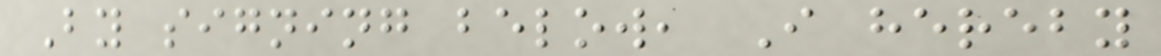By signing below, I hereby
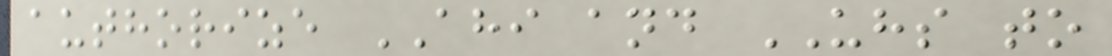authorize AHI and UHS to
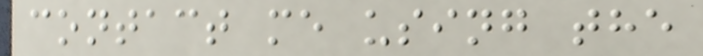contact me using the
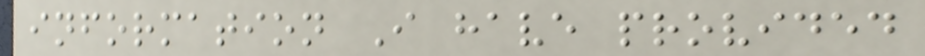information I have provided
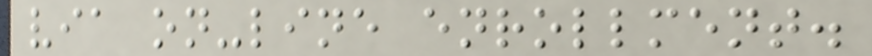via on-line enrollment.
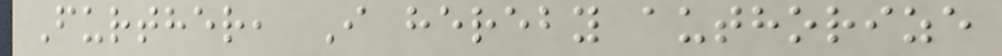Further, I hereby authorize
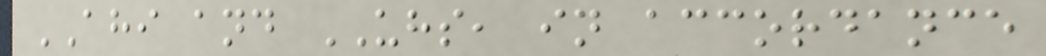AHI and UHS, in accordance
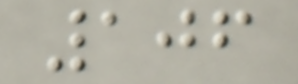106
